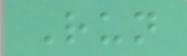Run
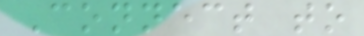Connect to
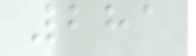281
